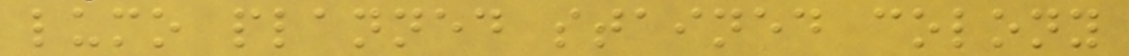lumo planned stained colony
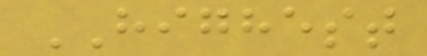HIGHEST
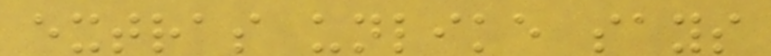extras unlike says
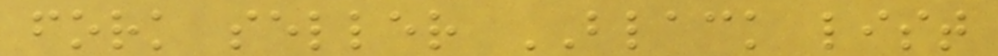fork seller BLACK list
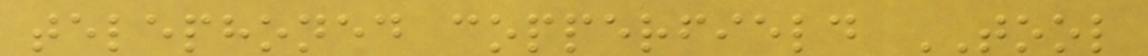telephoned copperfield TOOL
